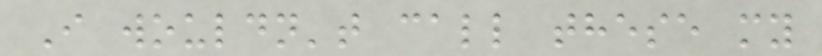I wouldn't call these my
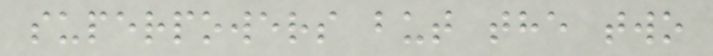superpowers but the two
